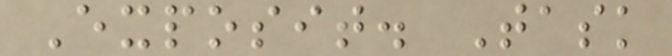Exposit. Task
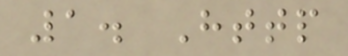1. Http
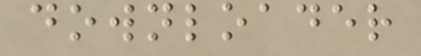downloader
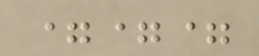===
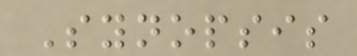Synopsis
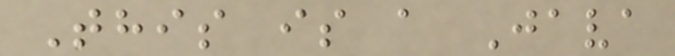This is a Java
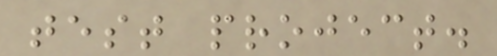test project.
